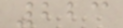223
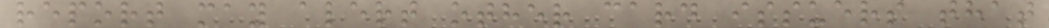report may alert other card issuers that
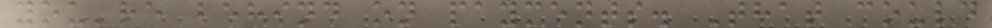you're behind on payments. That could
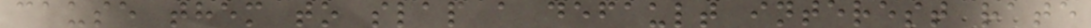cause them to slap a default interest rate
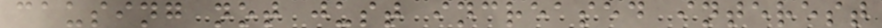causing not just increased interest
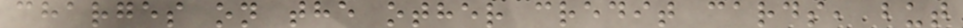charges on the other credit cards, but
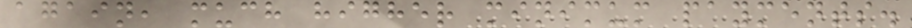again, much higher minimum payments.
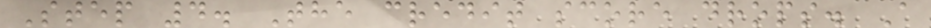Step 4. The credit score drops. A
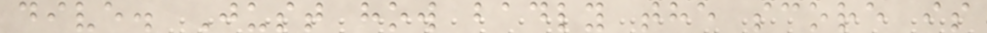dive. Just how badly the score is
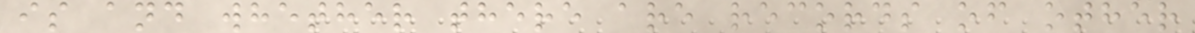is and whether there are records of other
